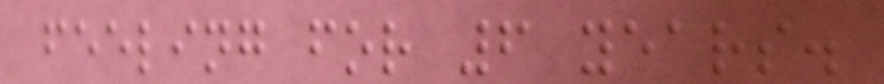feeling for 6 years.
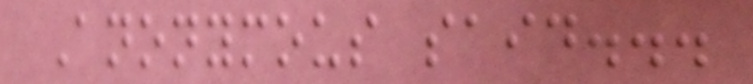Anonymous said...
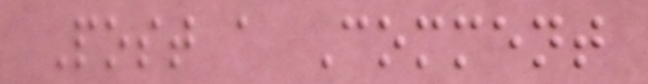Post a Comment
